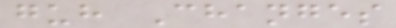guh Changes
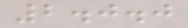2.0.0
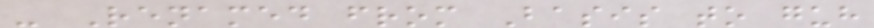- Renamed from Basis to guh
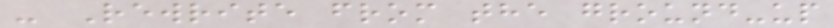- Rewrite from the ground-up
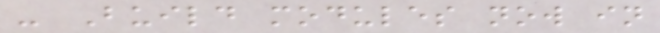- Build modules now in
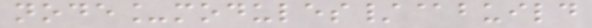node_modules/@build
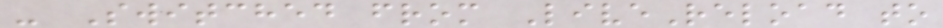- Switched from LiveReload to
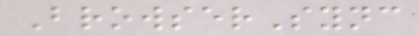BrowserSync
